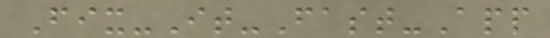Fix-It-Fast-App
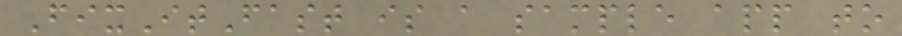FixItFast is a sample app to
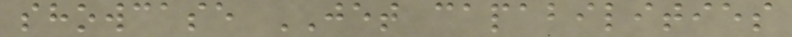showcase JET capabilities
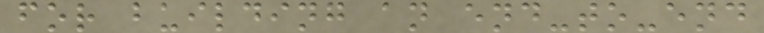for building an end-to-end
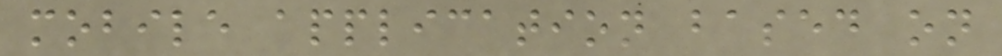mobile application based on
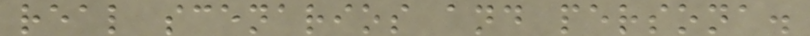real scenarios and persona.
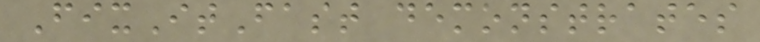FixItFast demonstrates
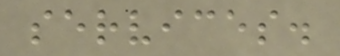services.
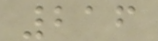216
